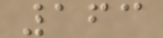163
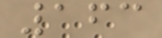163
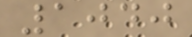1040
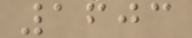1603
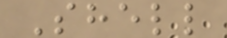Shell
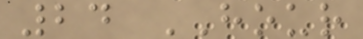24 HOUR
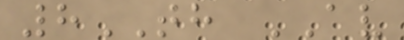8TH AV
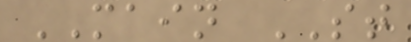MAIN ST
